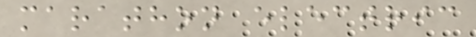marathon electric
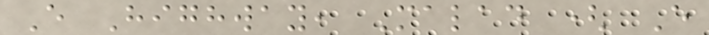E Highway, Malad ( E
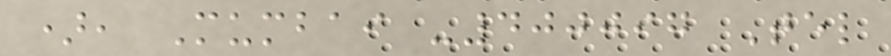), Mumbai -400097 Tel
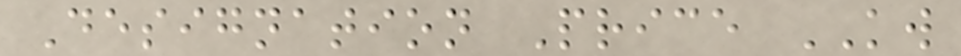Designation Price KW
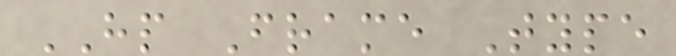HP Frame Type
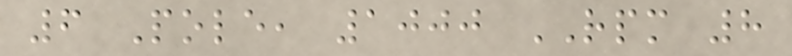6 Pole, 1000 RPM 8
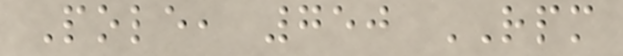Pole, 750 RPM
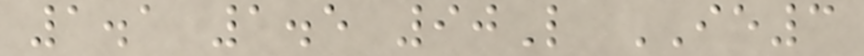1.1 1.5 90L IE3
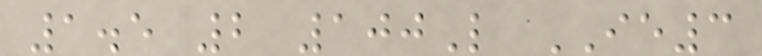1.5 2 100L IE3
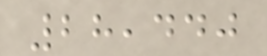28,440
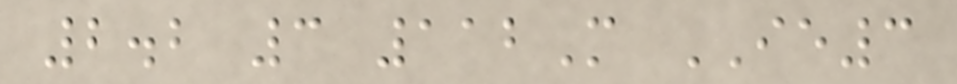2.2 3 112M IE3
